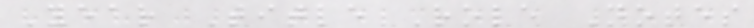Year Title Role Notes
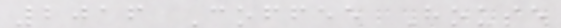2016 Coffee House
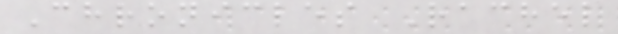Chronicles Rachel
